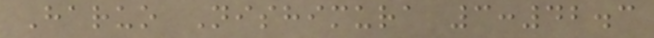Haruo Nishimura 3:42.3
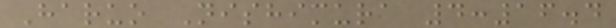Haruo Nishimura 4:16.4
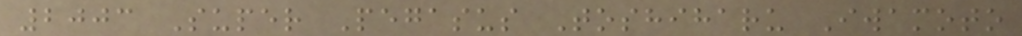2003 Super Pegasus Toshiharu Iwamoto
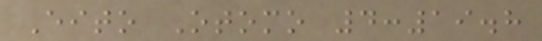Eito Otomo 4:19.8
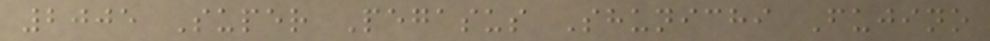2005 Super Pegasus Shunichi Fujino
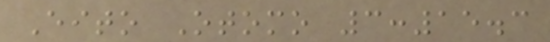Eito Otomo 3:15.3
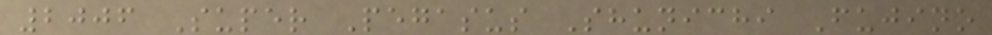2006 Super Pegasus Shunichi Fujino
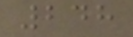248
